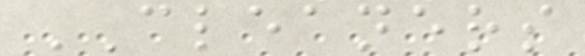CLEANERS
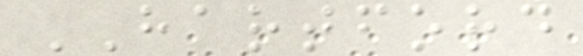HARTFORD
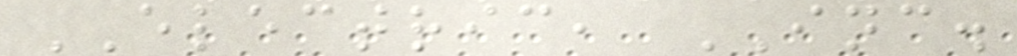ELECTRIC, INC.
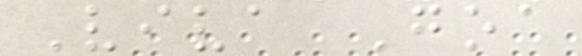Viva Goa
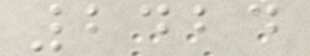2424
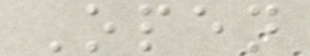Open
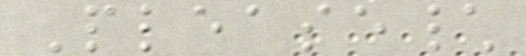Please\
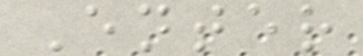Enter
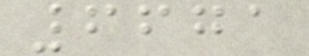6671
